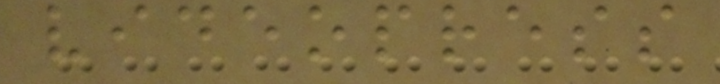videopress
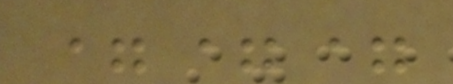===
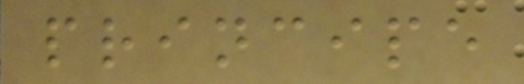principe
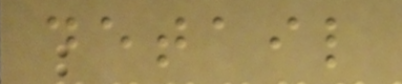detail
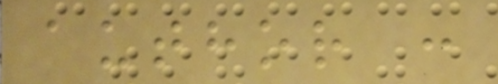author :
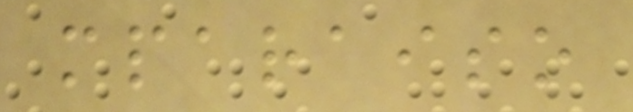mparaiso
